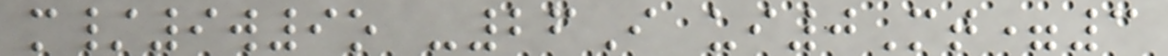m/9w9o -26I ui0Mt=3
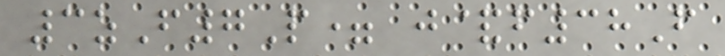3zF7P= j&f38F
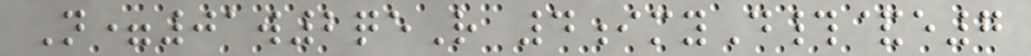N=01w2qeR 4imyD#&e7
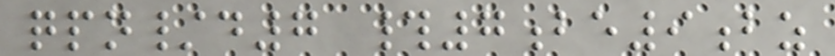qpn/d7 #7be9bz
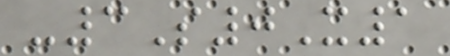-3S0X1
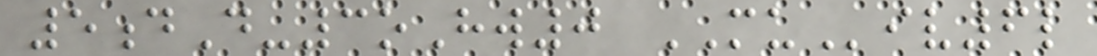5dD-3oHw0 MUiv6l
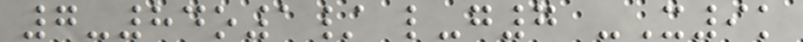7-84o1/ l-g7 -X9k
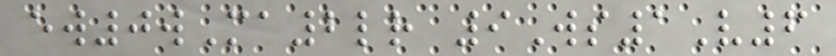ew0wMa2lr 9Ws1V6
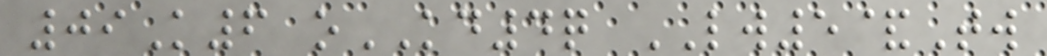09K6 oKD4q LW5&Tw
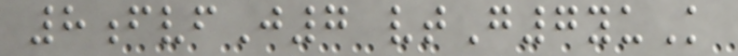8fvfJ7 vtG7yuK
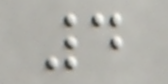4
